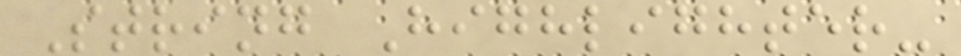String Highlighter-
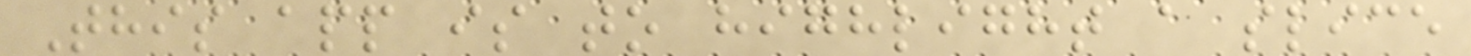This app is to highlight a slice
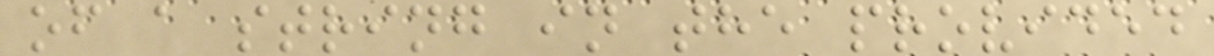of a string in the provided
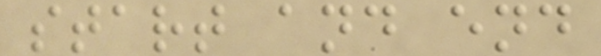start and end
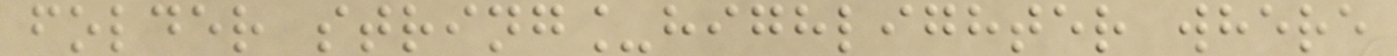folder string_highlighter where
